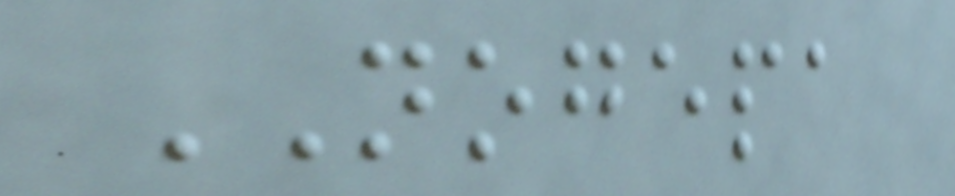NOGEPA
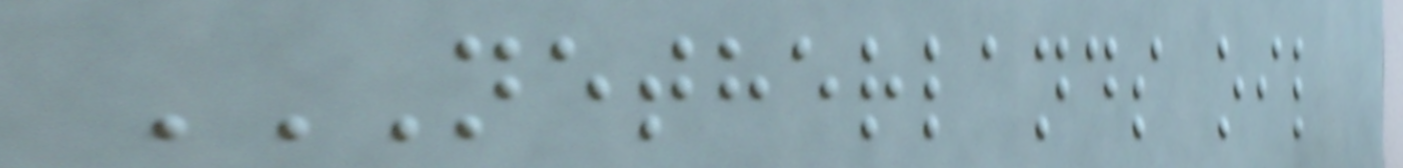NETHERLANDS OIL
